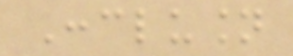Conclusion
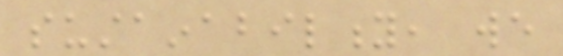sustainability, we
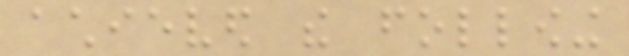achieved the following
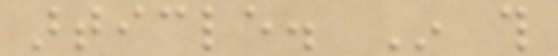article. In this
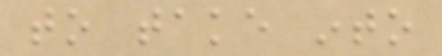to take into
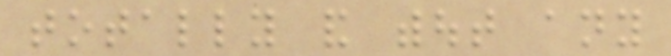totally and without any
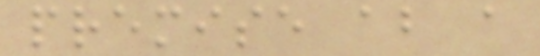premise about a
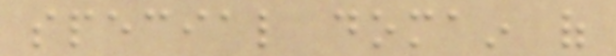special domain of
